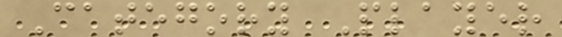Category Player
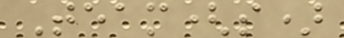Team(s)
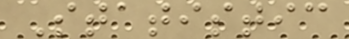Statistic
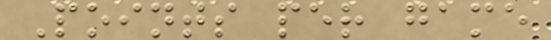Points per game
